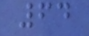64
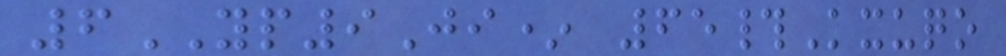6YP9Ji* 65#Kxuqo
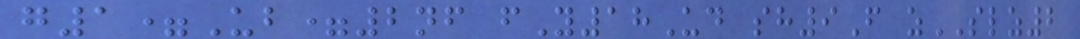g1=Ub=2nf fY18Ud sh9F zSLZ2
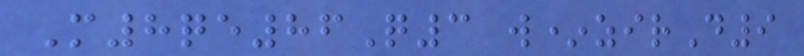M8qe86Q3 w*zirD9
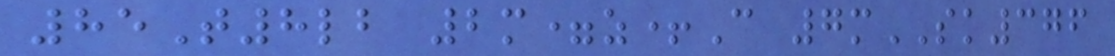85T8lb 2m=z+C 7mSK376
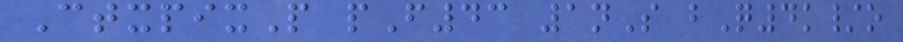CtxpixP pF43 1nS bQ4k/o
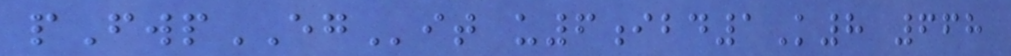pFwpEGit u6ibd1K8 668
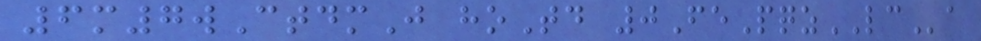6m7wCtdmJ hoTd 0FePqzLCa
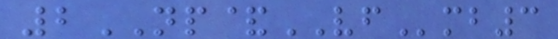2NP&VFmb3
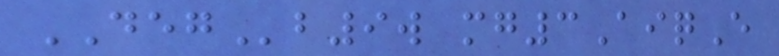DEGb9w mg3AiqE
